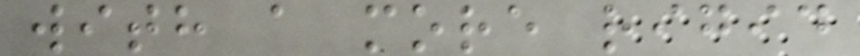with a more rigid
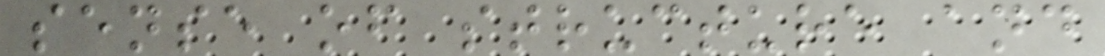sense of structure and
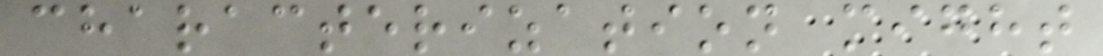characterization might
